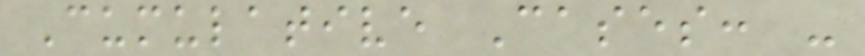Cumulative Cases: -
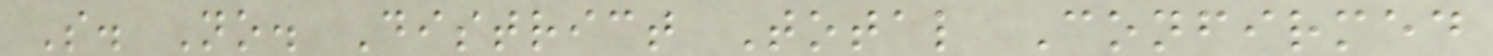S. No. District Total Confirmed
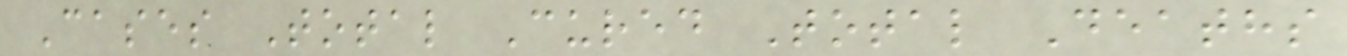Cases Total Cured Total Deaths
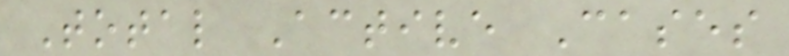Total Active Cases
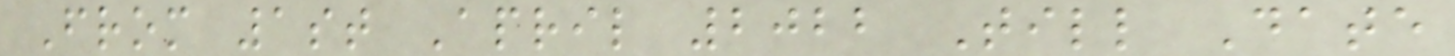From 1st April 2022 Till Date
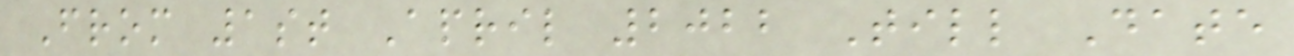From 1st April 2022 Till Date
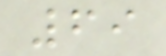69
